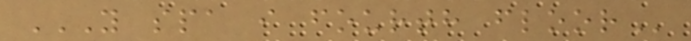Y SPA I FOURTH FLOOR
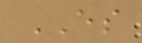ES
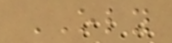OLY
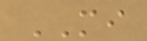MI
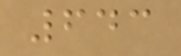643
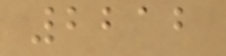2212
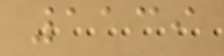1139
